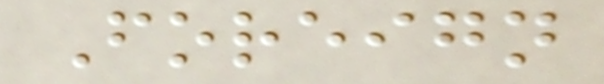Foreign
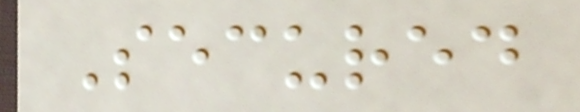Secured
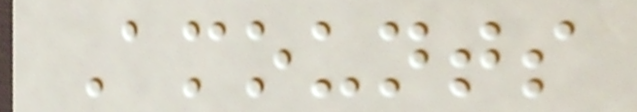Amounts
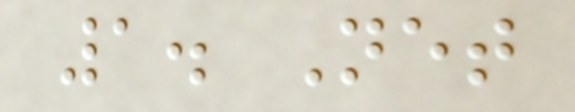1. Net
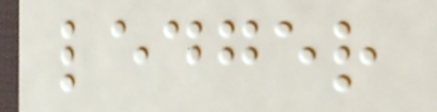ledger
